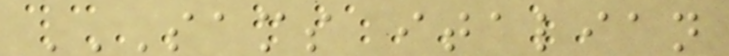SAMS ITALIAN
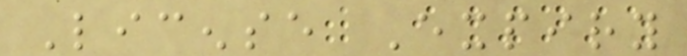License Expiry
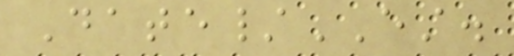Date/EST.
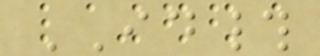ID#
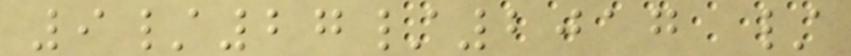9/27/2017 /
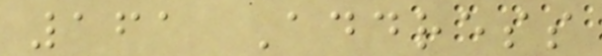161 Address
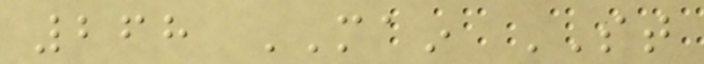268 MAIN ST
